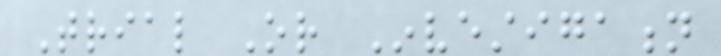Trial Or Investigation
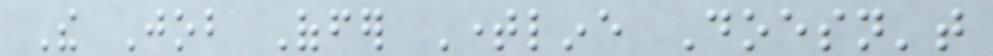The Job Offer Timeline Doesn't
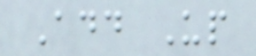Add Up
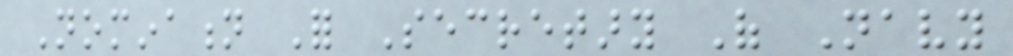Nomination For Secretary Of Navy
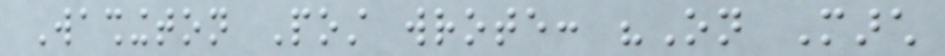Washington Post wrote: "On March
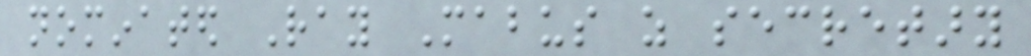nominated Ray Mabus as secretary
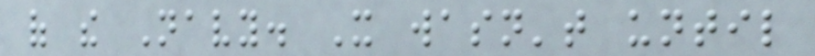of the Navy. It wasn't until
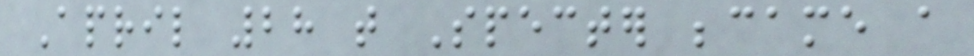April 28 that Specter became a
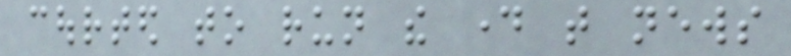courted to run the day that news
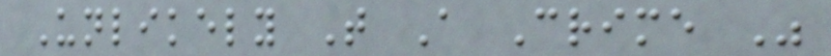Unlikely That A Crime Was
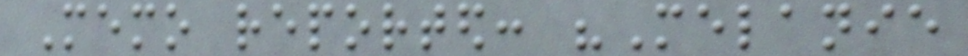Memo reported: "Melanie
